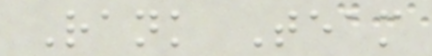Rank Team
